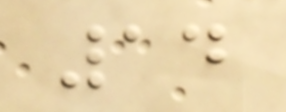14
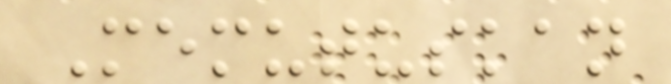Memutuskan
